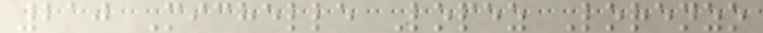210 Michelle Lopez Lorenzo
